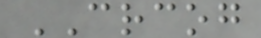CRCOG
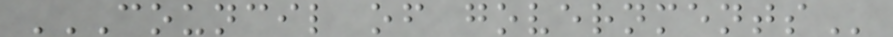COUNCIL OF GOVERNMENTS
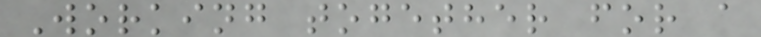Working together for a
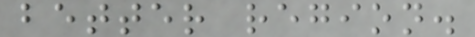better region.
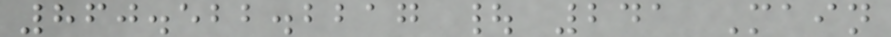860.522.2217 | 241 Main
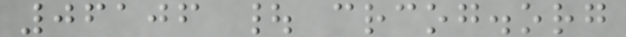06106 | crcog.org
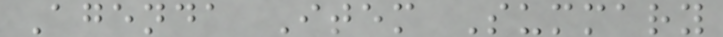Agenda Item Summary
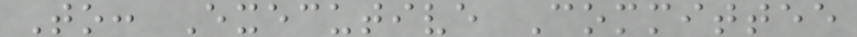To: Executive Committee
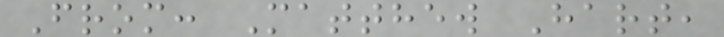From: Matthew Hart,
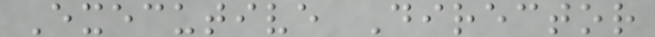Executive Director
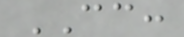CC:
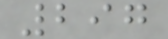297
